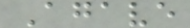Agave
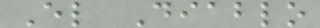El Diablo
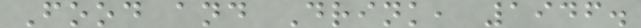Food and Drink, 1946.
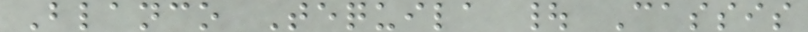Blanco Tequila | Cassis
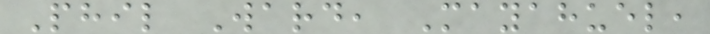Phil Ward, Mayahuel,
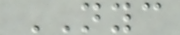NYC
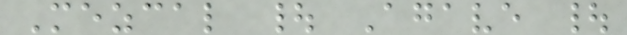Mezcal | Agave |
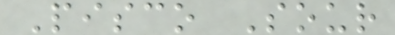Pisco Sour
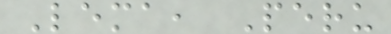Lema, Peru
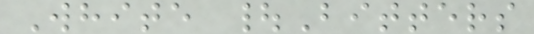White |Bitters
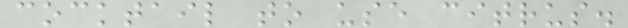cocktail to use citrus.
